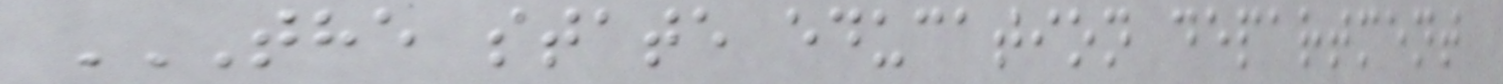THE STATE EDUCATION DEPARTMENT
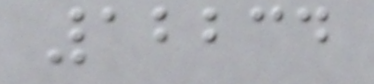12234
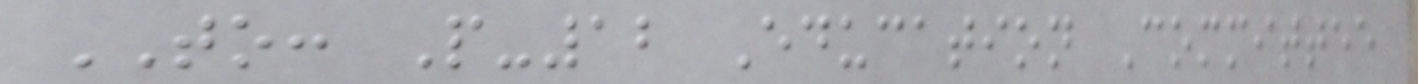TO: P-12 Education Committee
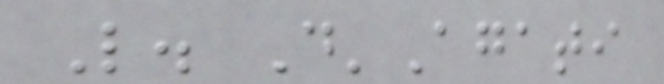L. D'Agati
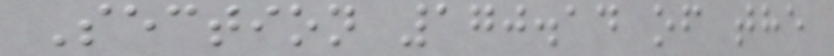Section 170.14 of the
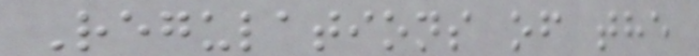Regulations of the
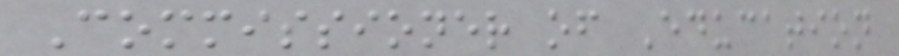Commissioner of Education
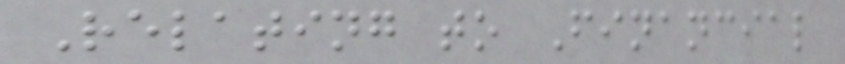Relating to Financial
